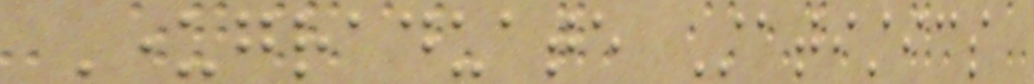Undergraduate Statistics
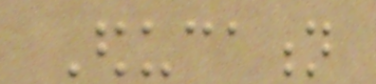Education
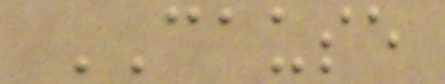CAUSE
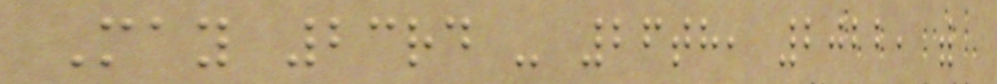May 23rd - 26th, 2022, with
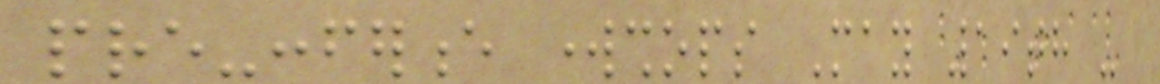pre-conference workshops May 19th -
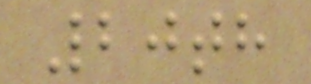20th
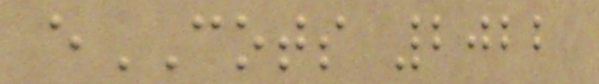eCOTS 2022
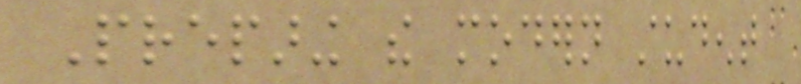Preparing the modern student
